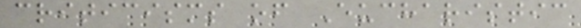criticisms of Eucharistic
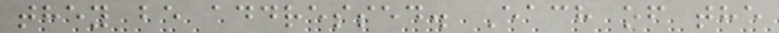they be addressed. Each of the
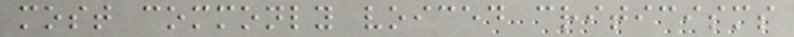most commonly voiced criticisms
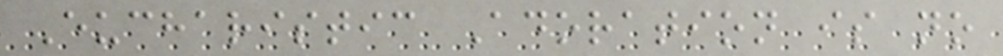Eucharistic Adoration is no
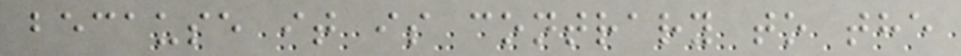because it is contrary to the
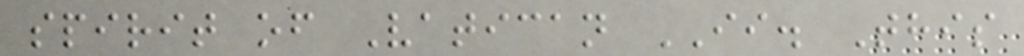spirit of Vatican II. This
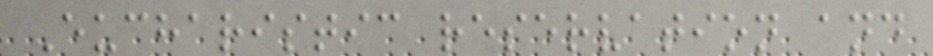Eucharistic reservation and
